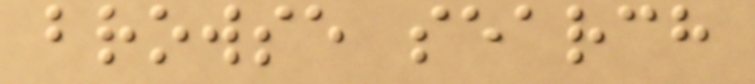browse search
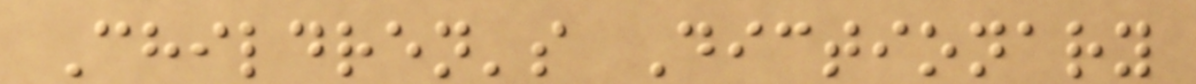Children's Dictionary
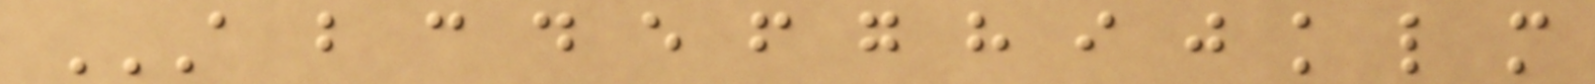A B C D E F G H I J K L M
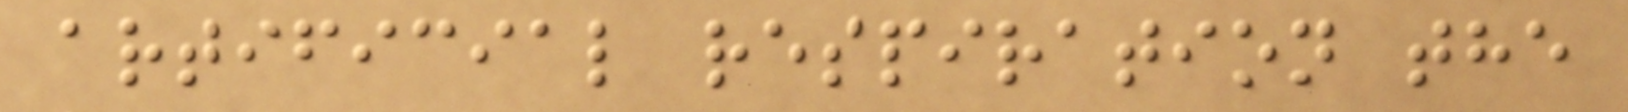artificial respiration the
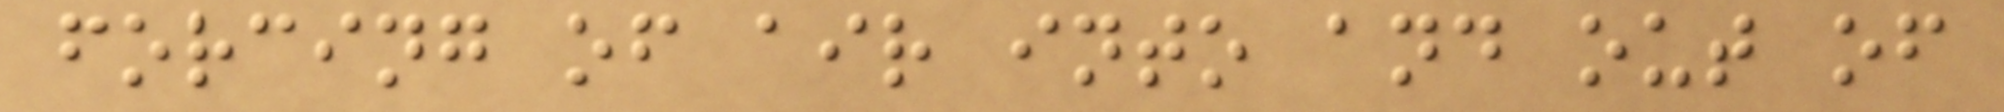forcing of air into and out of
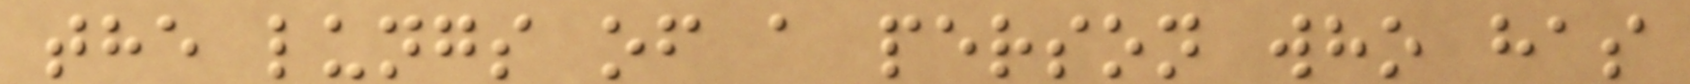the lungs of a person who has
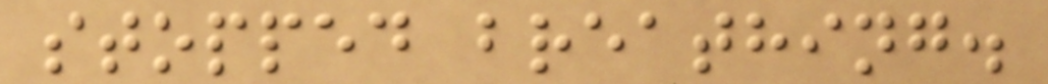stopped breathing.
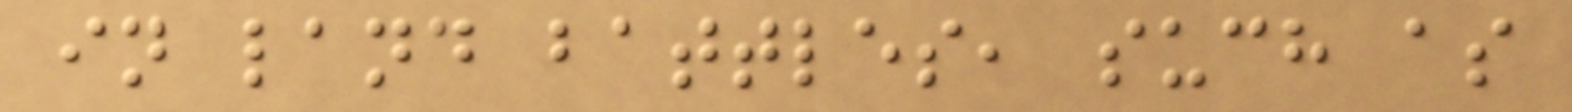in land battles, such as
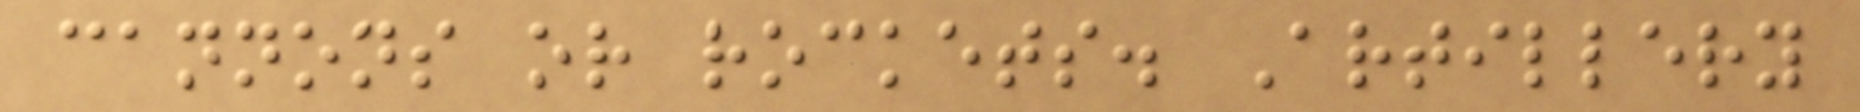cannons or rockets. Artillery
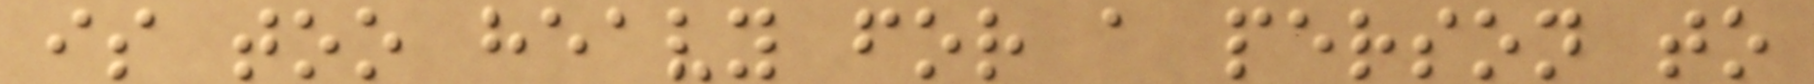is too heavy for a person to
